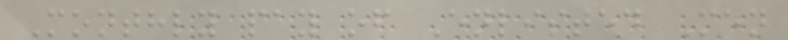Monthly pay of Enlisted Men
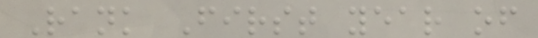Rank First year of
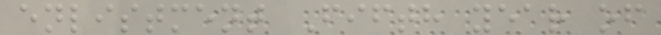enlistment Fifth year of
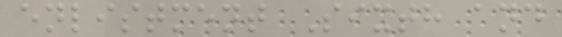enlistment Sixth and
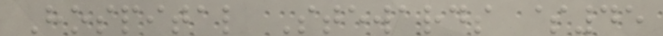Hospital Stewards $45
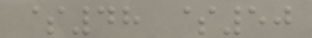$48 $50
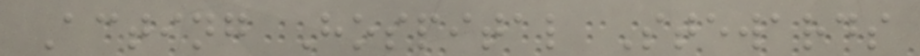Acting Hospital Stewards
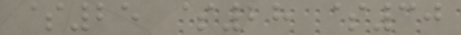$25 $28 $30
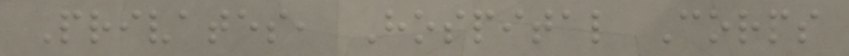Privates, Hospital Corps
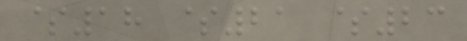$18 $21 $23
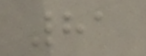81
